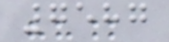7587
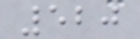520
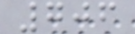706
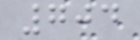704
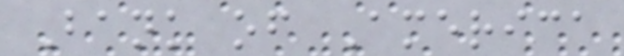Bank of America
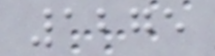1275
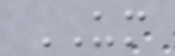UM
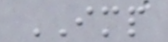IMP
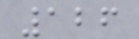126
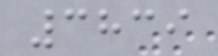3839
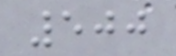500
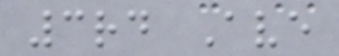3rd Ave
